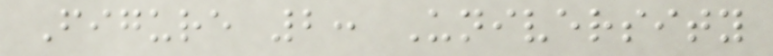Figure 2: University
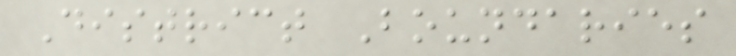District Boundaries
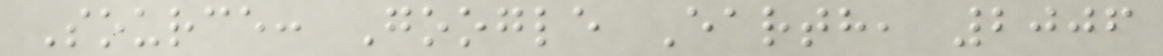Source: Google Earth, 2006
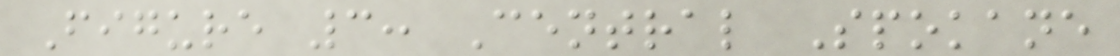Figure 3: Central Spokane
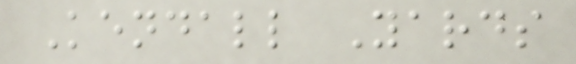Kendall Yards
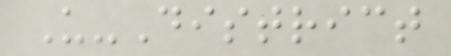U-District
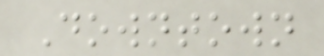Downtown
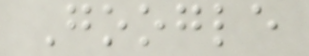Google
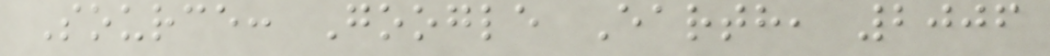Source: Google Earth, 2006
